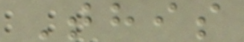This
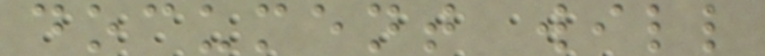document will
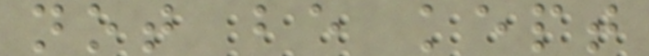not be kept
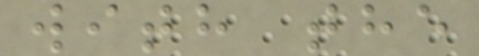with the
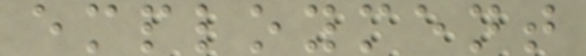employment
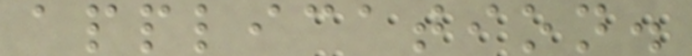application.
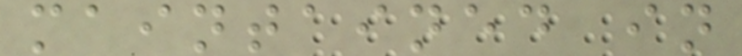maintained in
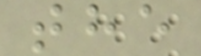the
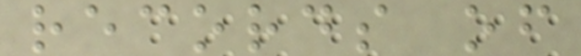records of
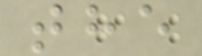the
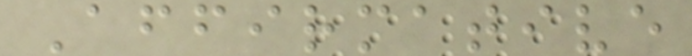Affirmative
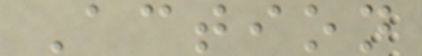Action
